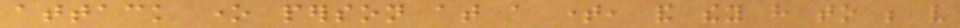attack one person at a time, and they have to be very
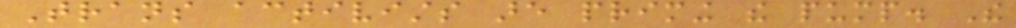Trans activists are priming the pump. The
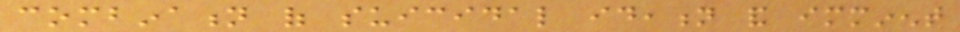combination of suicidal ideation and imminent
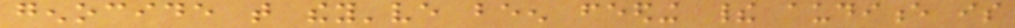genocide that they've been feeding their audience is
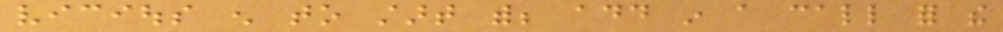vicious enough to start with; add in a call for the
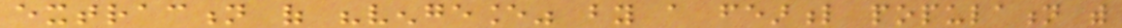extraction of "vengeance" by a fearful population with
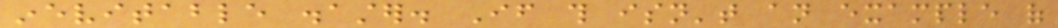inevitable disaster. If this isn't an example of
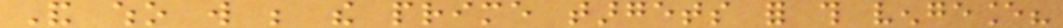And who will be the prime targets for this vengeance?
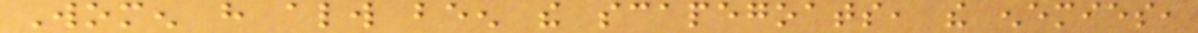Women have always been the scapegoats, the enemies,
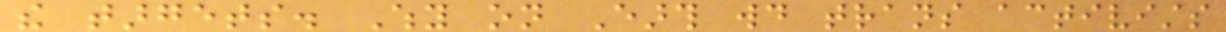the targets. Why on Earth would trans activists
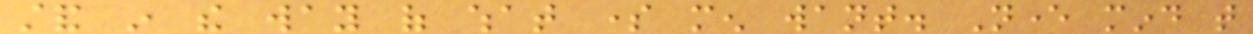stand in the way of what some men want. Never mind that
